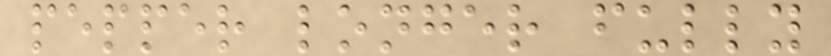pepper longer fully
